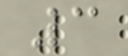3
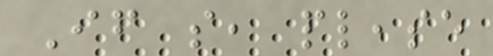If so, please
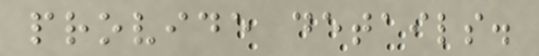provide details.
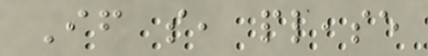If so, please
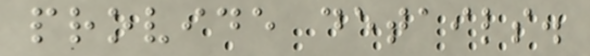provide details.
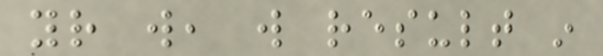your will, will result in
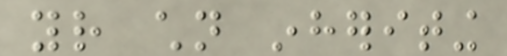your children inheriting
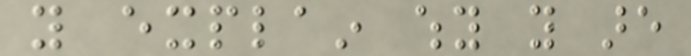you explain why you are
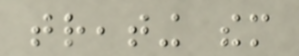treating them
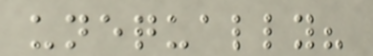unequally?
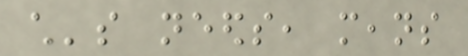child's needs, means
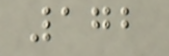172
